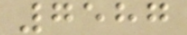7587
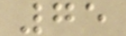75
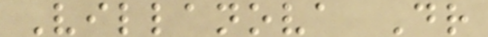Villanova Dr
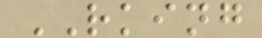RKING
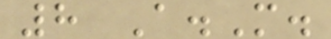8 A.M.
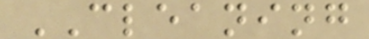CLEANING
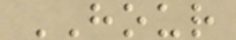HOUR
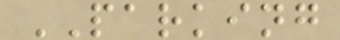PARKING
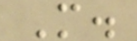M.
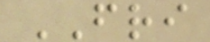FRI
